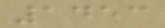1453
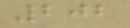202
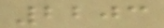2203
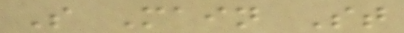S Main St
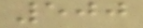500
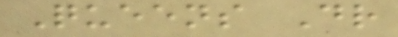Queens Dr
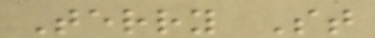Terry St
